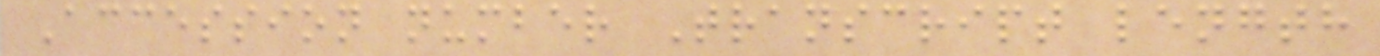Accession number Transcript length
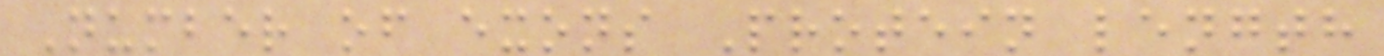Number of exons Protein length
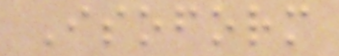Isoform
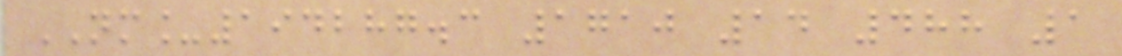NM_194287.3 1710 14 488 1
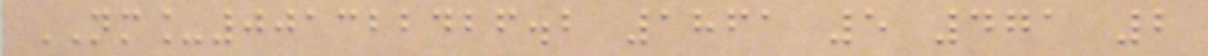NM_001322426.2 1861 5 471 2
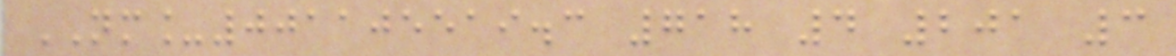NM_001105519.3 718 4 201 3
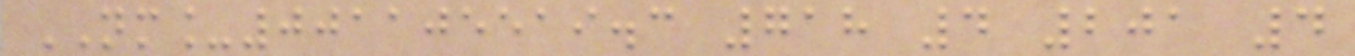NM_001105519.3 718 4 201 4
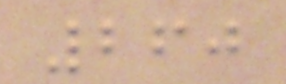260
